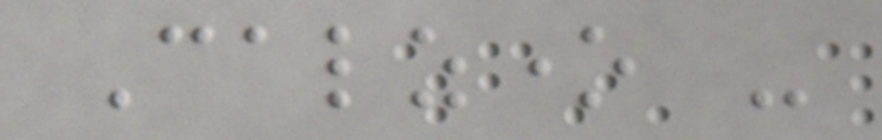Calzone -
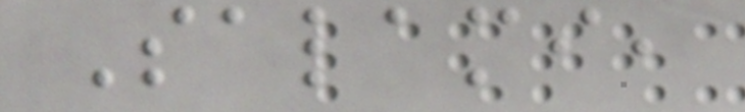Salami,
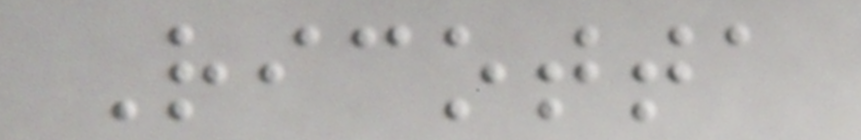Ricotta
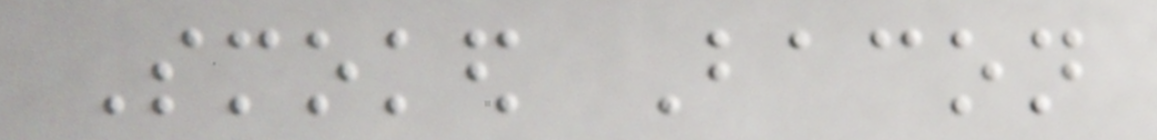Smoked Bacon
